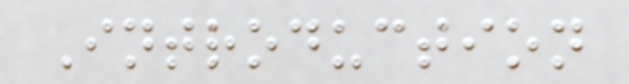Introduction
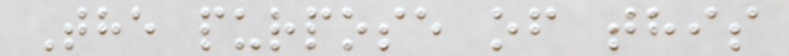The purpose of this
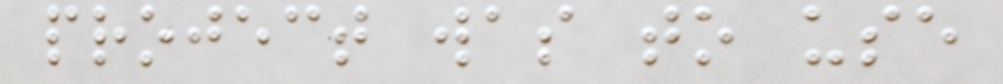project was to use
